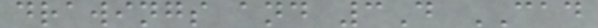drawings and 3D CAD
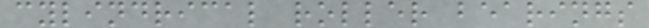cylindrical roller bearings
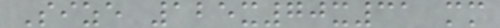Size 125x70x31 mm
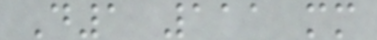D1 111 mm
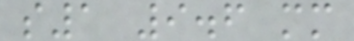s1 9.6 mm
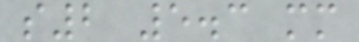s2 5.3 mm
